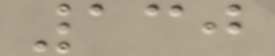130
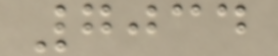7034
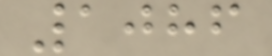1086
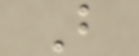B
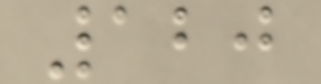120
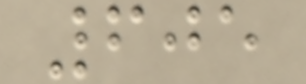605
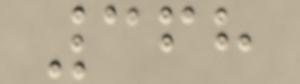368
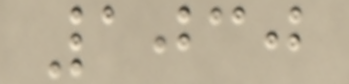1030
